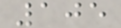105
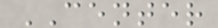CENTER
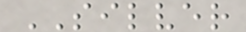SILVER
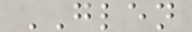GLEN
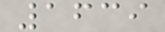1639
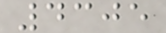4305
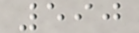590
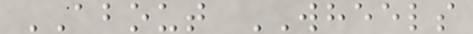ABOUT WHEELS
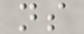ns
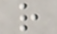r
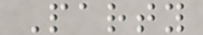Party
